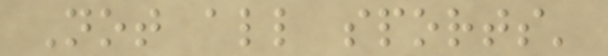Not all sports'
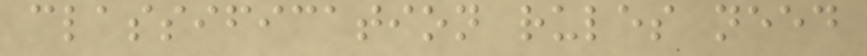classification rules need
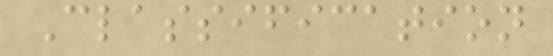Classification
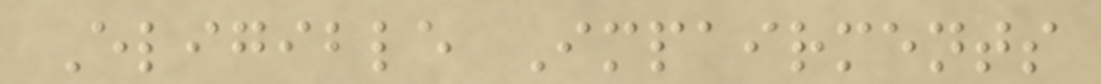Eligible Impairments
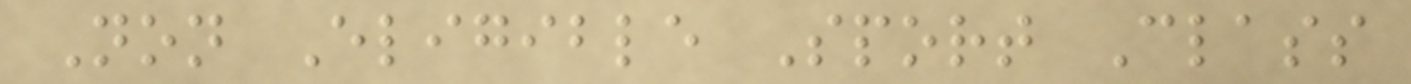Non Eligible Sport Class
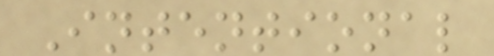Intentional
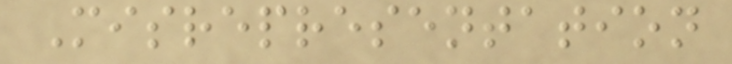Misrepresentation
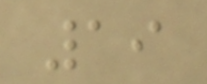19
